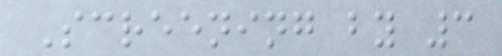Screening by 3
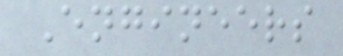Engineers
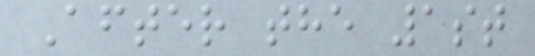After the 1st
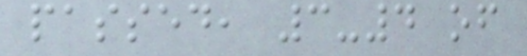passed, 3-4 of
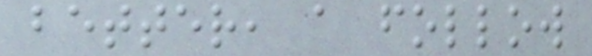better, a follow
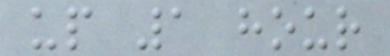up 1 hour
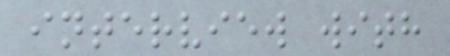interview with
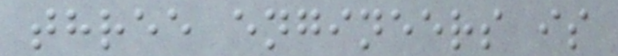three engineers is
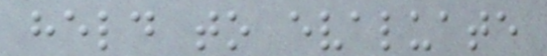held to evaluate
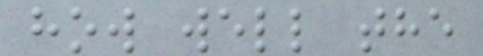how well the
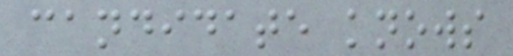candidate knows
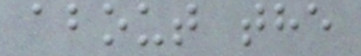about the
